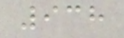938
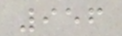956
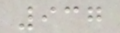937
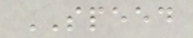SPEED
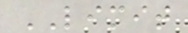LIMIT
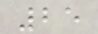25
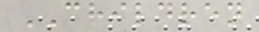CHILDREN
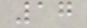17
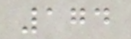174
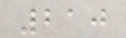210
